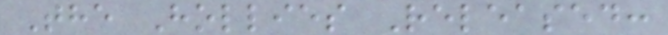The Hollies Released:
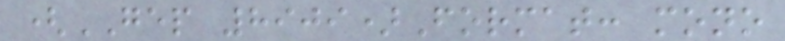(GEP 8909)Format: mono
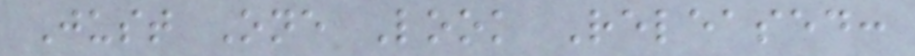Just One Look Released:
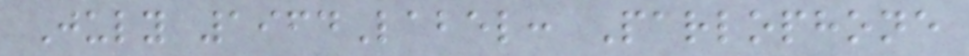July 1964Label: Parlophone
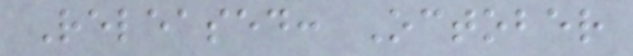Released: October
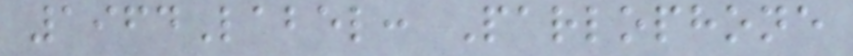1964Label: Parlophone
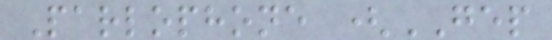Parlophone (GEP
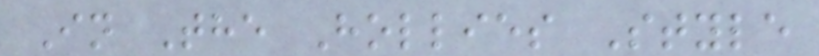In The Hollies Style
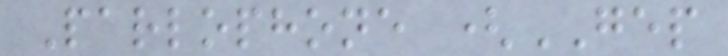Parlophone (GEP
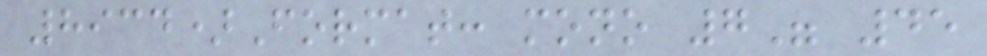8934)Format: mono 7" 45
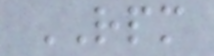RPM
